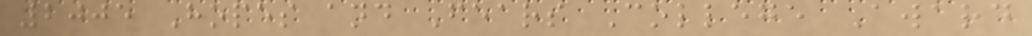2005 Hopes and Fears College Award
